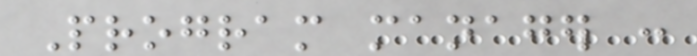Program manager :
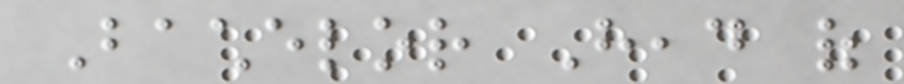Bachelor Head of
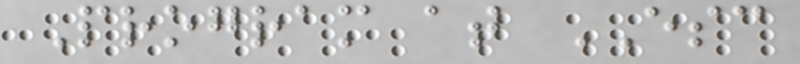Program at ESC
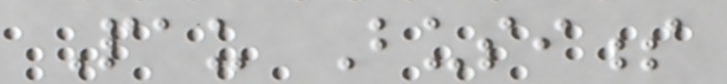Pau Business
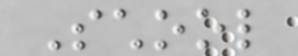School
